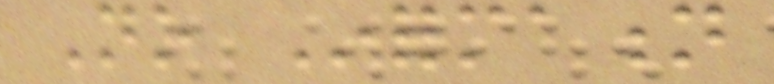No Information
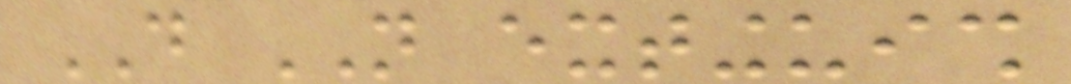DO NOT extinguish
